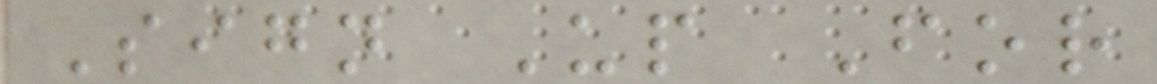Sign Up For
